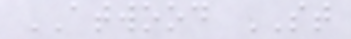ATWOOD ST
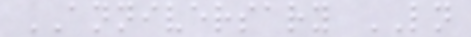ANNIVERSARY LN
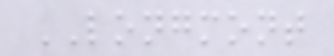LONGMONT
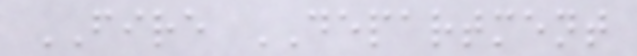FIRE DEPARTMENT
